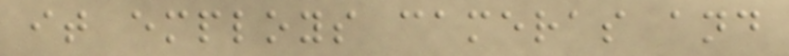it employs cameras and
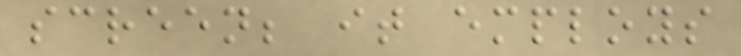screen; it employs
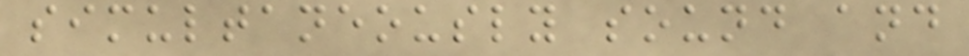simultaneously sound and
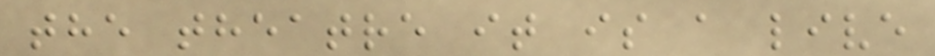the theatre it is a live
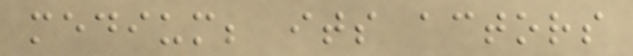medium; its actors
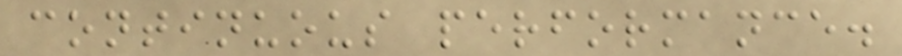continuous performance.
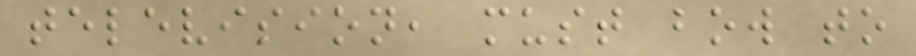television, must bow to
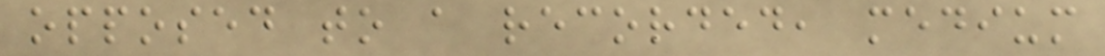opposed to a recorded, medium
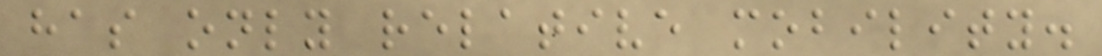has only relative mobility.
